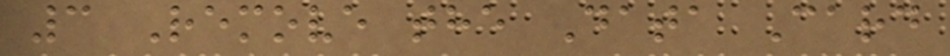3 Remove the Data Card
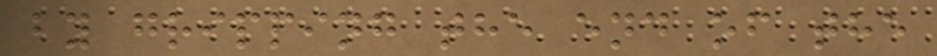by gripping the end of the
